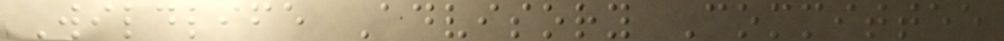Wildlife Advisory Committee
